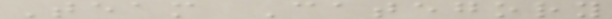Team Category
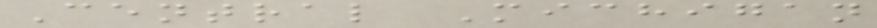Central Michigan
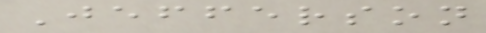Jefferson
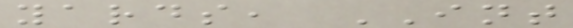yards, INT
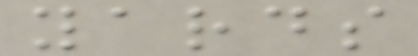yards
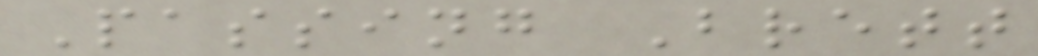Passing Brett
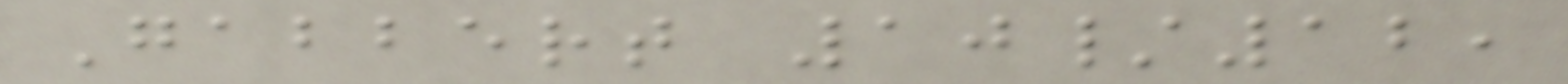Gabbert 10/12,
